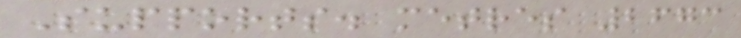Supports. metres 2673
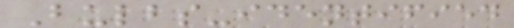Bulbs-identified
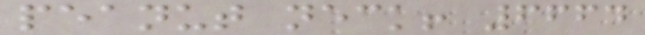peanut neck! 6664
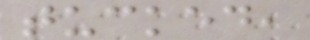tucked,
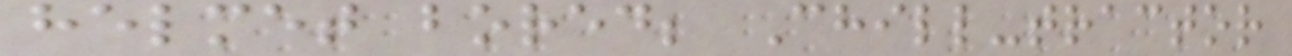helmet bored; Chill-tractor
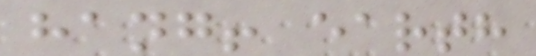hang! earth
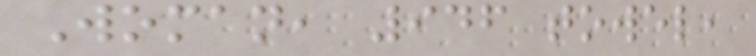Woman, 946 towel,
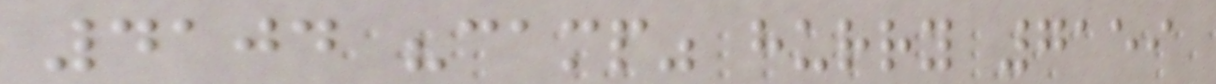4104 "camp" hurry 7159
